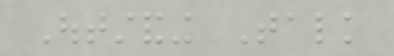Outstanding Talk
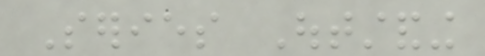Series Outstanding
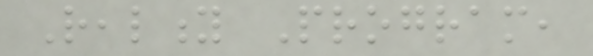Reality Program,
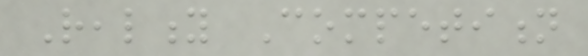Reality Competition
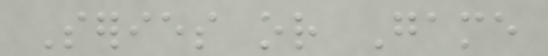Series or Game
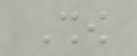Show
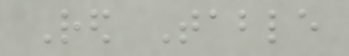Red Table
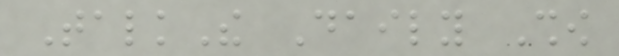TalkThe Daily Show
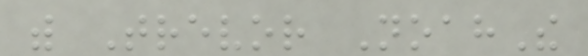with Trevor NoahThe
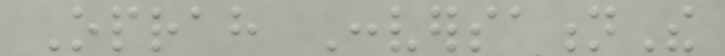Oprah ConversationThe
